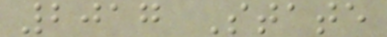2017 State
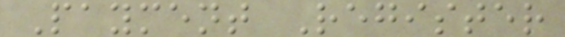Payment Register
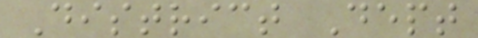District Dept
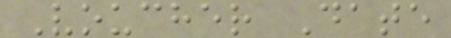Voucher Date
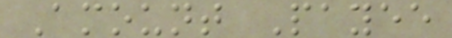Amount Payee
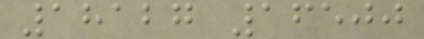18127 16500
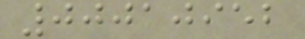00010952
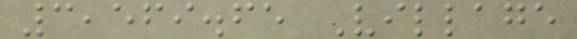3,569.65 Village
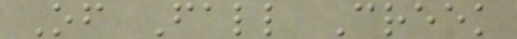Of Fall Creek
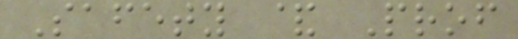Safety & Prof
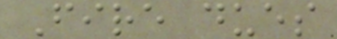Fire dues
